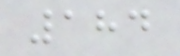184
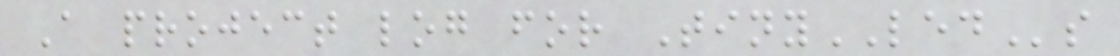A project log for TinyLEDs
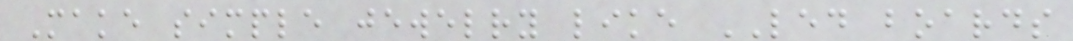Make simple jewelry like LED boards
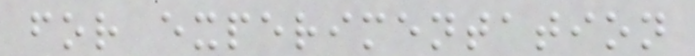for experimentation
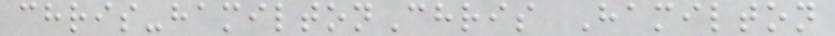chris-hamiltonChris Hamilton
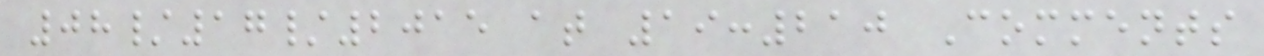08/17/2015 at 19:210 Comments
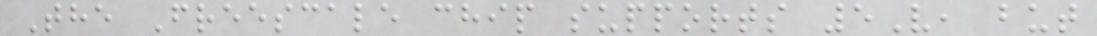The Freescale chip supports 5V, but
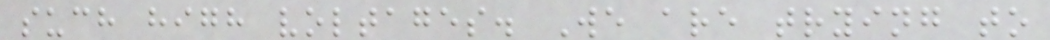such high voltages. We are trying to
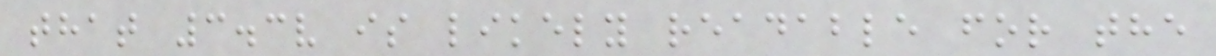that 3.3v is likely readable for the
